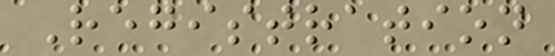Registration
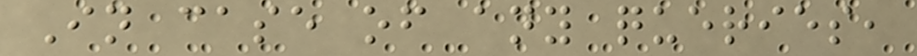In case of any queries,
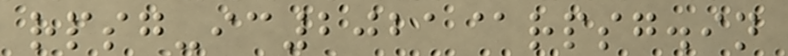rpsg-ic2021@rpsg.in
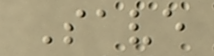Save
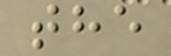the
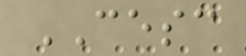CESC
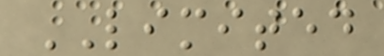LIMITED
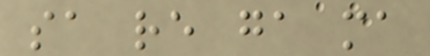sa re ga ma
